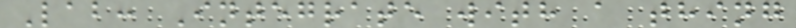Lab: Integrate with a thing
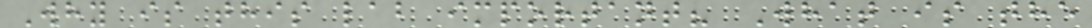Why is this lab important? What is the
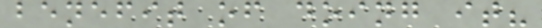benefit of doing it?
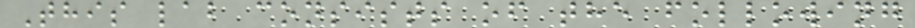This lab consists of the following
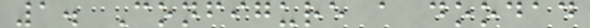1. Configure a doodad
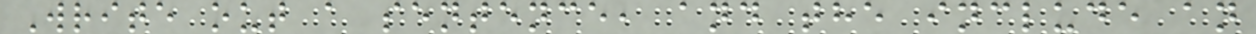Write out a sentence, and the include an
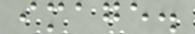image.
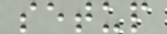setup
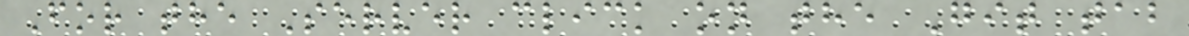For the Server click on the Git tab
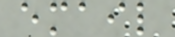email
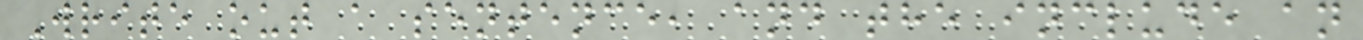Write out a sentence, and the include an
